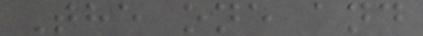The one and
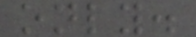only.
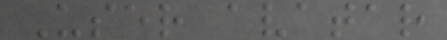User avatar
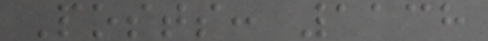Posts: 1138
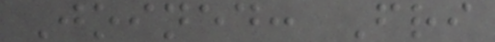Joined: Fri
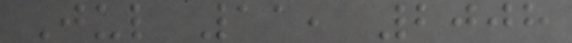Jul 11, 2008
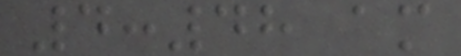4:48 am
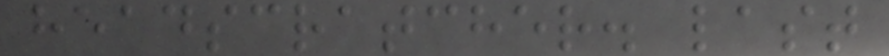headscratcher. last
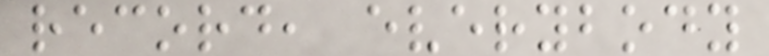record, everybody
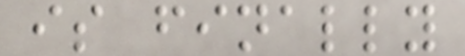is finally
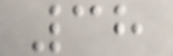38
